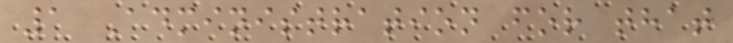1 Administration for that
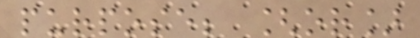purpose; [or]
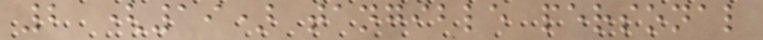2 (19) tangible personal
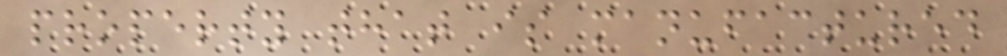property that is manufactured
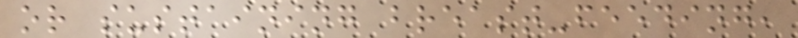or sustaining breast-feeding,
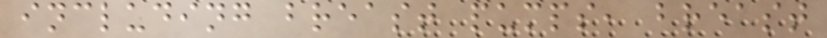including breast pumps, breast
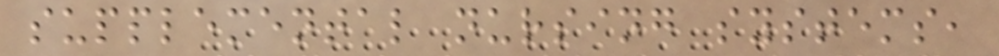supplemental nursing systems,
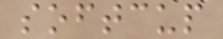softcup
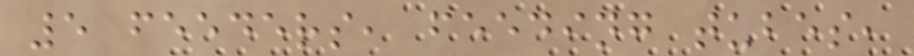5 feeders, feeding tubes,
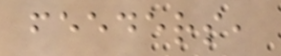feeders,
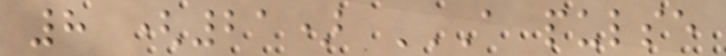8 (21) A PULSE
